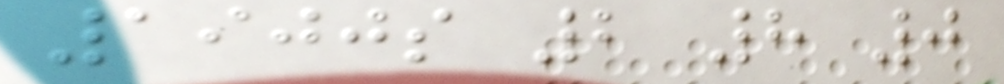1900s 2 8 0
